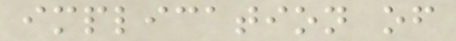implication of
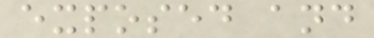exposed and
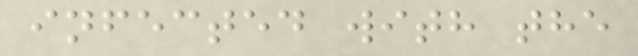infected with the
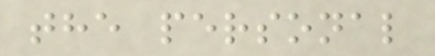the personal
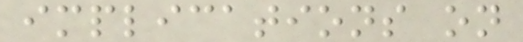implications on
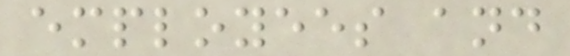employees and
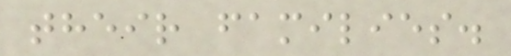their families.
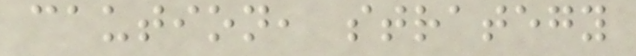caution, strategy
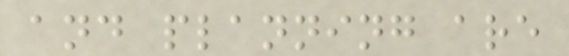and planning are
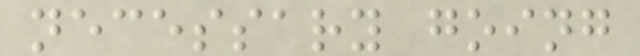necessary going
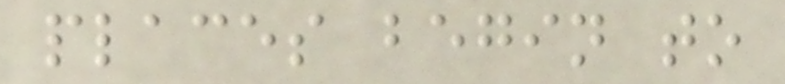places begin to
